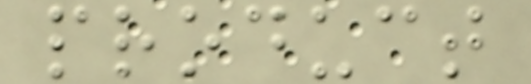product
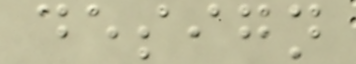design
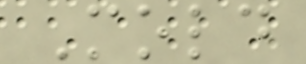Mold
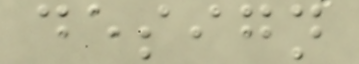design
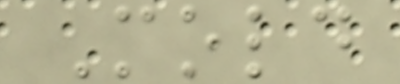Mold
